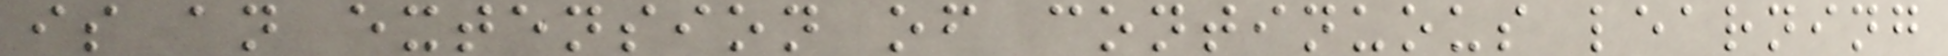is an extension of continuous learning
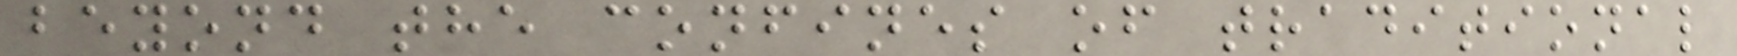beyond the confines of traditional
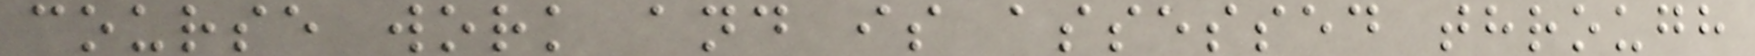course work and is assessed through
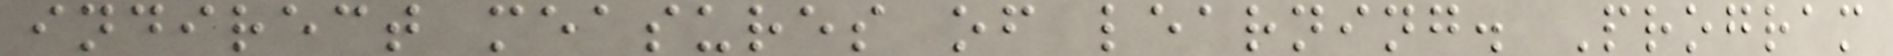indirect measures of learning. Program
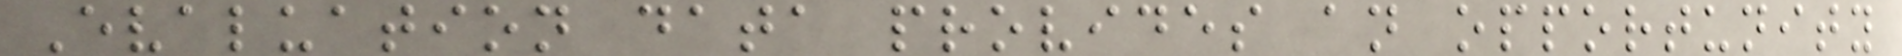Evaluation data provides an opportunity
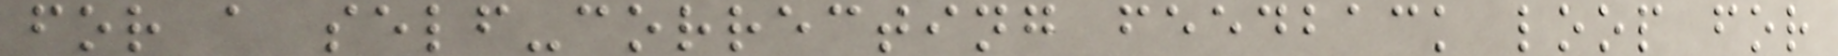for a self-correcting feedback loop for
